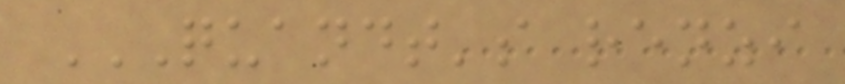QUANDT'S RENZI
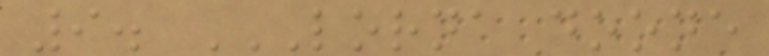9. LORNA DOONE
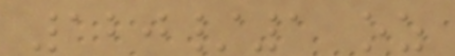120/1 oz
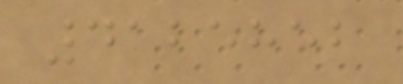4125852
